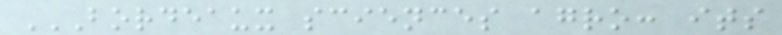BORDEAUX SCIENCES AGRO: ITS
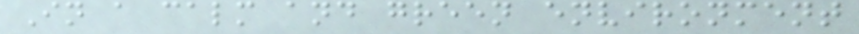In a calm and green environment
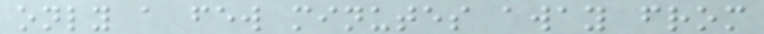only a few minutes away from
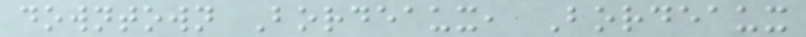downtown Bordeaux, Bordeaux
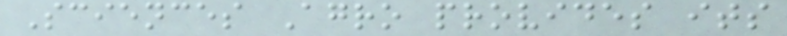Sciences Agro provides its
